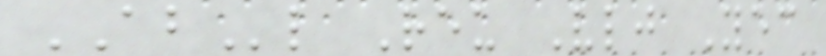ABl Reu Vlj Yec
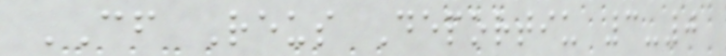CF Reus Deportiu 3-0
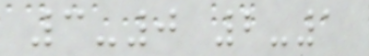3-0 2-1
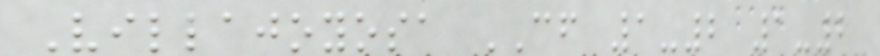Villajoyosa CF 1-2 1-2
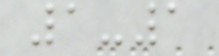1-1
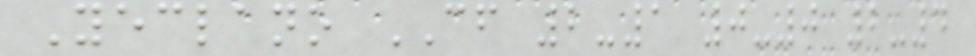Yeclano CF 2-1 0-0 2-4
